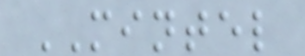MINTEL
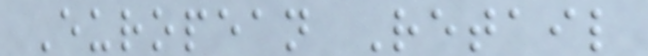European Retail
